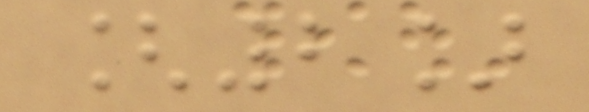[2]
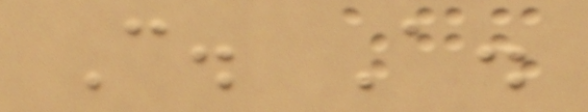C. A.
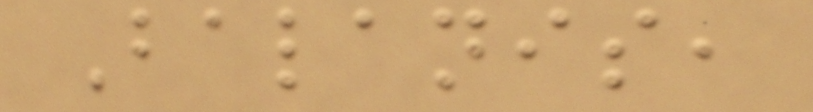Balanis,
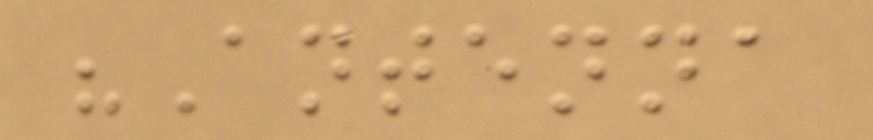"Antenna
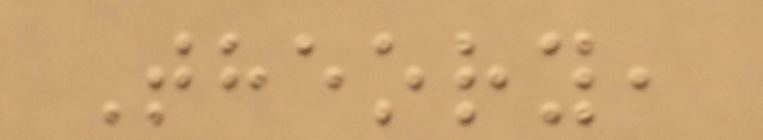Theory,
